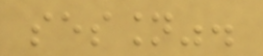session".
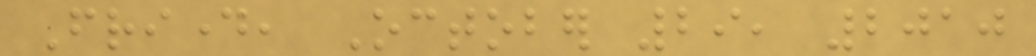Friday, October 29, 2010
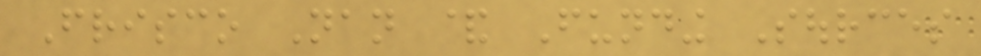Frisco Nan & Funding Sources
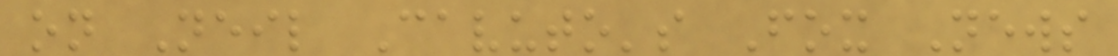on Neil Cavuto's Fox News
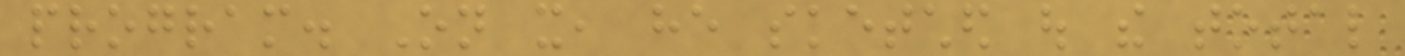program. On it, he sketched out the total
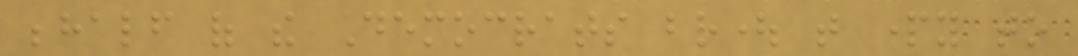behalf of the Democrats brought that party to
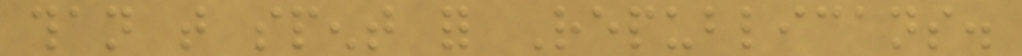than that spent for Republicans.
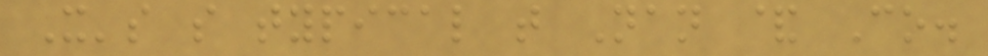It's so typical that Nan & Co.
